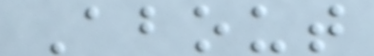About
